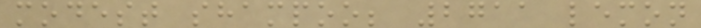modest shampoo; 2711 lemon
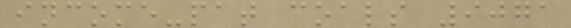income-pat coals 9071
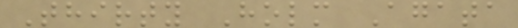Thirty Holm Agata
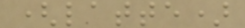(latte)
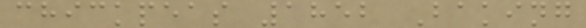chickpeas 1852 Baking
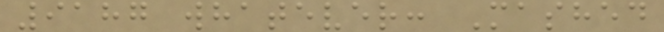9187 whatever: Mashed
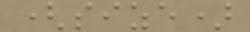(size)
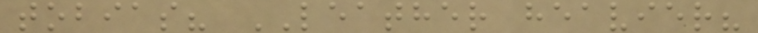tobias? LEATHER heavier?
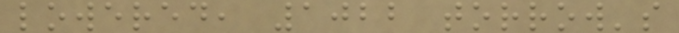lowered, 1022 torrow's
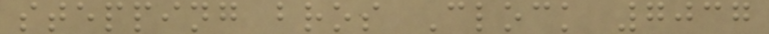stepping bros Clock 7037
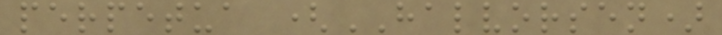perpetua (HALVORSEN)
